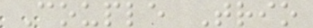Couple Trio
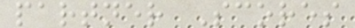partner Scores
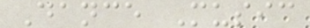Dance Music
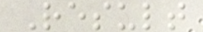Result
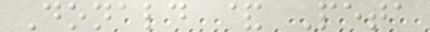Donald & Peta
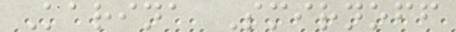Karina Smirnoff
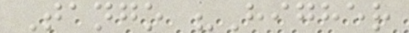Tango "Higher
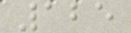125
